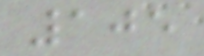105
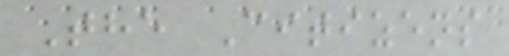The Citizens
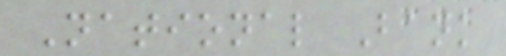National Bank
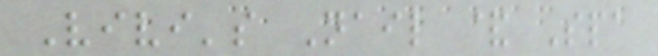Vivi's Nail & Spa
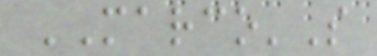MARCO'S
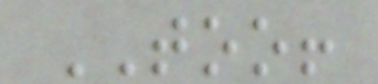TOO!
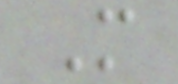M
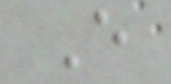E
